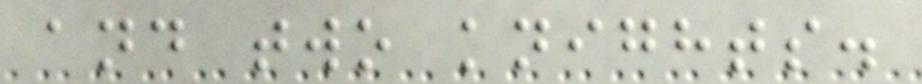and two knights.
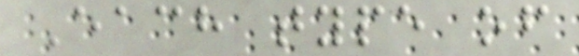Each type of
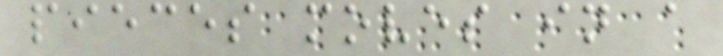pieces moves in a
